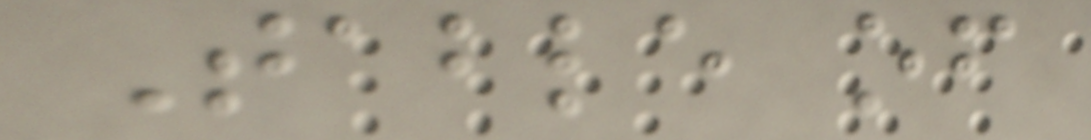Table of
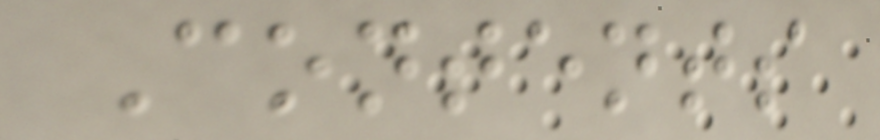Contents
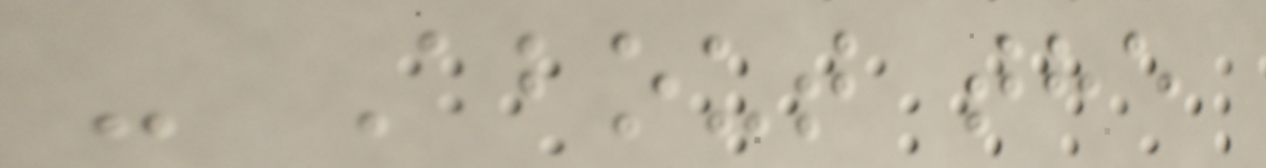- About the
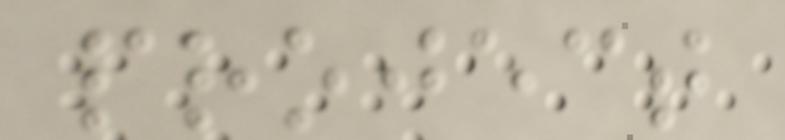project
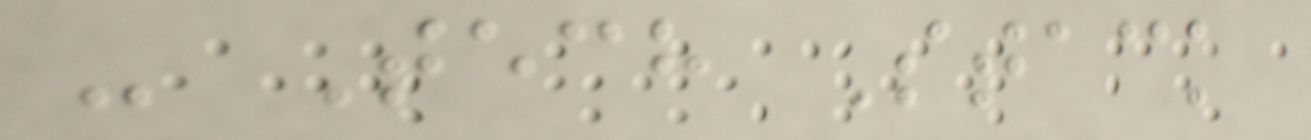- Tech Stack
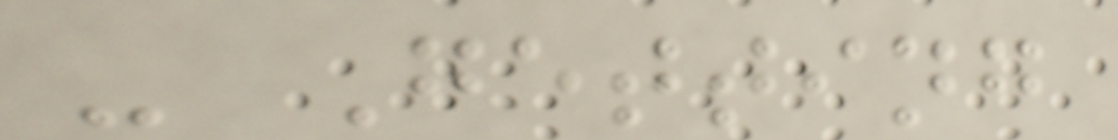- Getting
